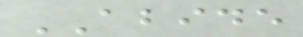ABIDE
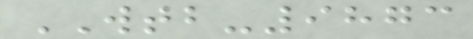WTB-9873
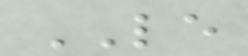LE
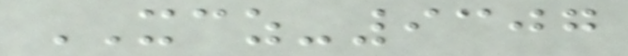XCZ-9307
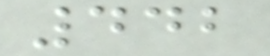442
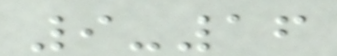9-16
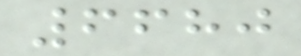6680
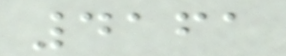4161
